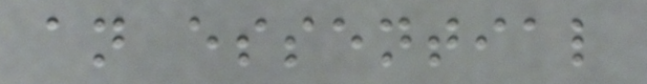an essential
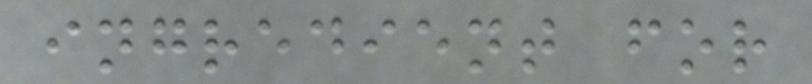ingredient for
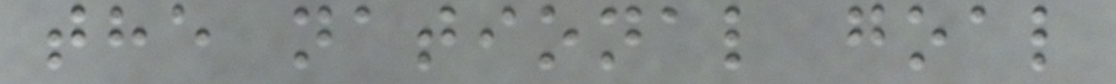the national goal
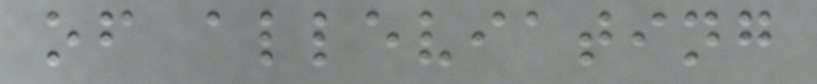of alleviating
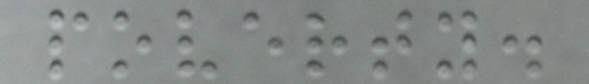poverty.
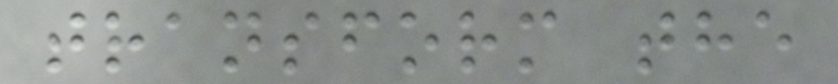transform the
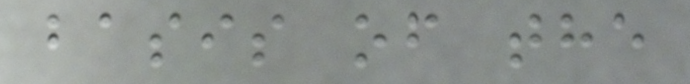basis of the
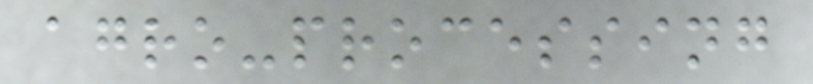agro-processing
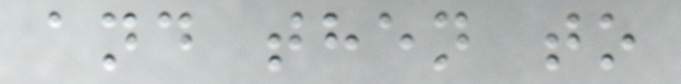and then to
